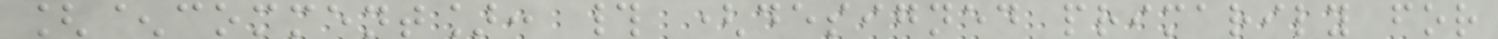[^comment]: # (designed primarily for
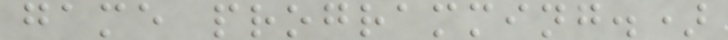game programming.)
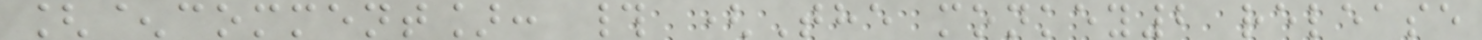[^comment]: # (The monkey2 release
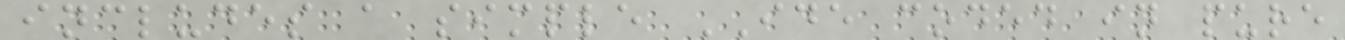includes a simple IDE coded in pure
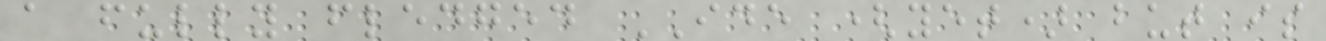a fully fledged IDE (yet) but is
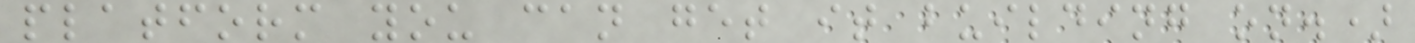platform you can get it building on.)
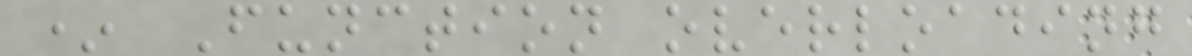* Function overloading
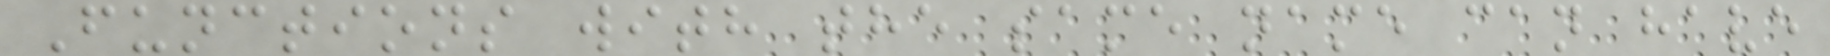Functions with the same name can have
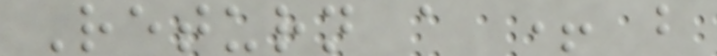Return a + b
